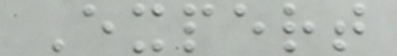Expert
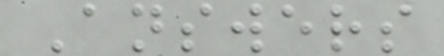Answers
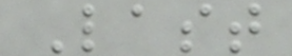Last
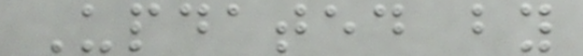Updated by
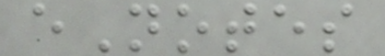eNotes
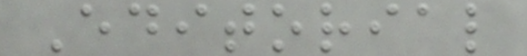Editorial
